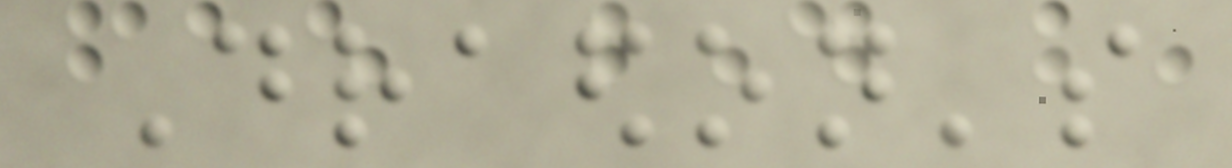Draedon's
